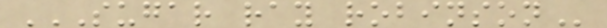SUGAR RAY ROBINSON
